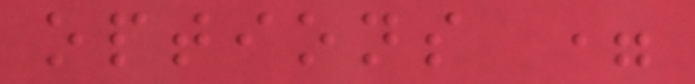options =
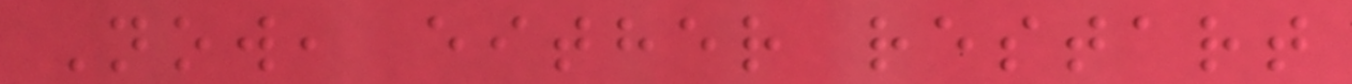Now, either restart
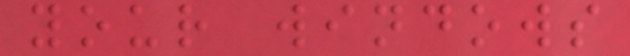your windows
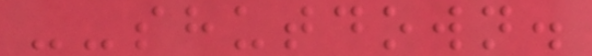--shutdown.
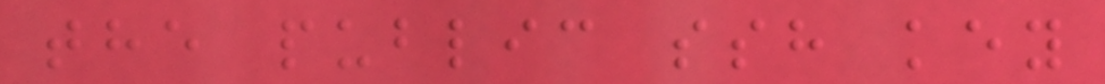the public ssh key
